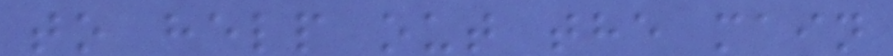to help out the main
